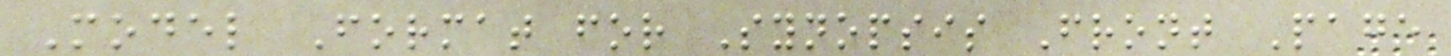Model Format for Synopsis Front Page
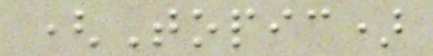(Topic)
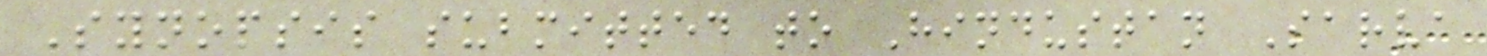Synopsis submitted to Hindustan Sarva
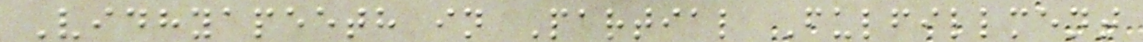Vidhyapeeth in Partial Fulfillment
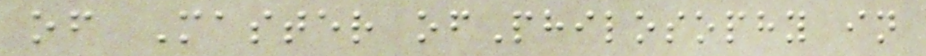of Master ofPhilosophy in
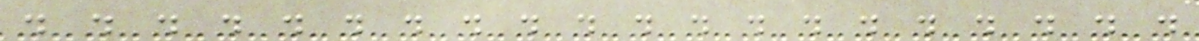. . . . . . . . . . . . . . . . . . . .
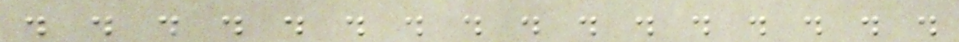. . . . . . . . . . . . . . . .
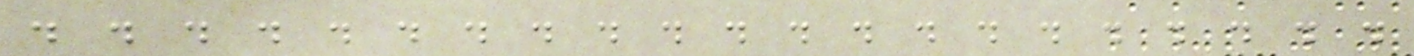. . . . . . . . . . . . . . . . . . . . .
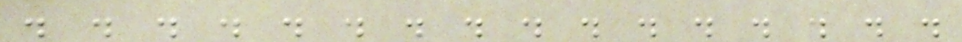. . . . . . . . . . . . . . . .
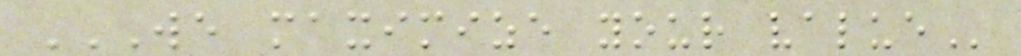WE MAXIMIZE YOUR VALUE
